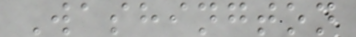Washington
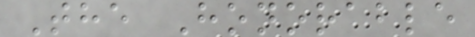The Honorable
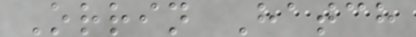Orrin Hatch
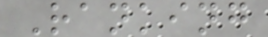Ranking
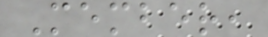Member,
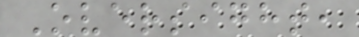Oversight,
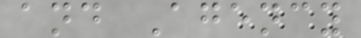and Agency
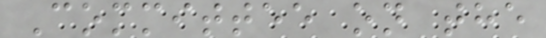Committee on the
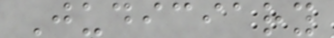Judiciary
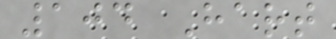104 Hart
